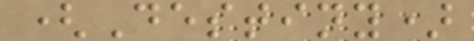(Destiny)
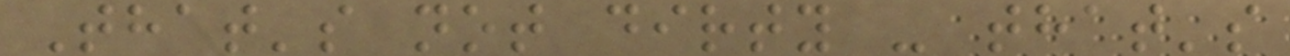That's not dirty - that's
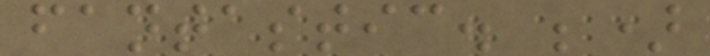fantastic. ;)
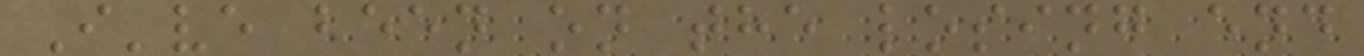I've been on the losing end
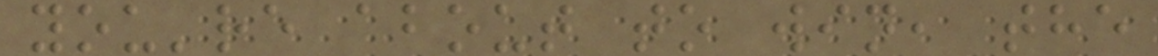you're about to win, the
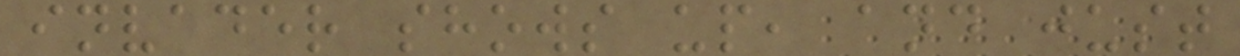invader shows up, and just
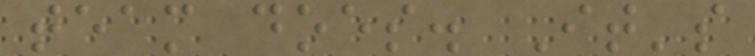team does. It's
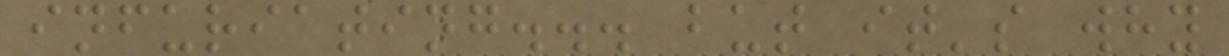infuriating... but it's why
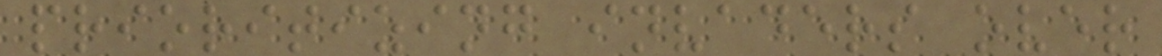prioritizing invaders over
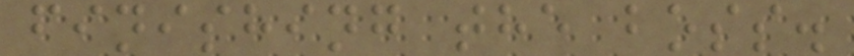finishing the boss.
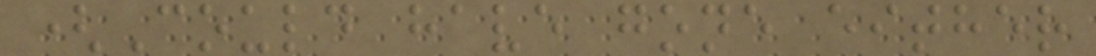(Could have gone either
